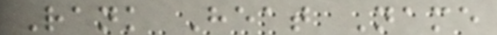Rank Heat Name
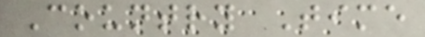Country Time
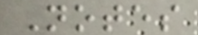Notes
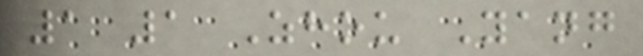1 1 Zhou Yang
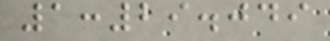1:29.049
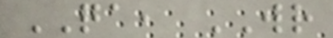QA, WR
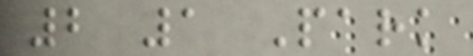2 1 Park
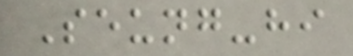Seung-hi
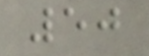50
